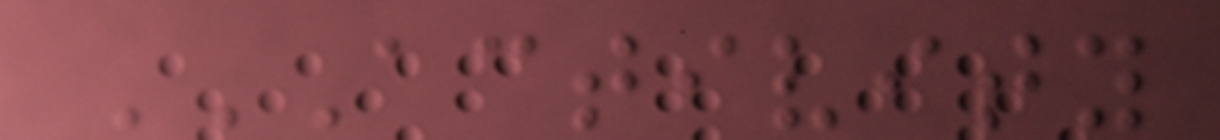ACTIVITY
